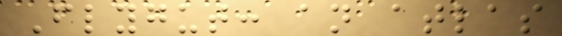Flygut: an atlas
